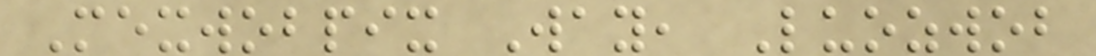Mexwobpix Way, Luozwob
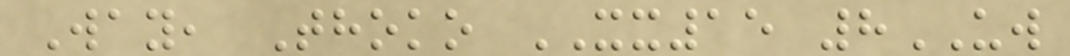Way, Thoko XX15 8UW
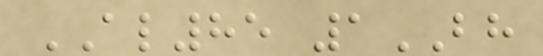AL85 1BH
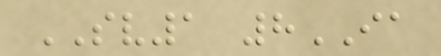SV1 8IA
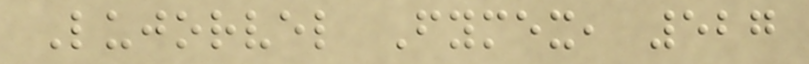Lujorvel Fymex, 527
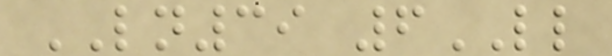LN39 6LL
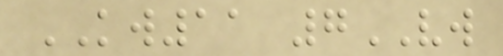KW11 7VW
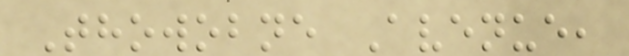Thowobne Avenue,
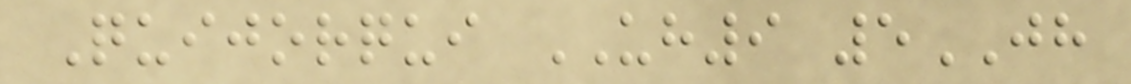Quijorqui UH9 5JH
